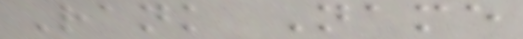Rank Name
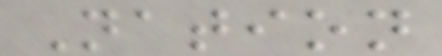Nation
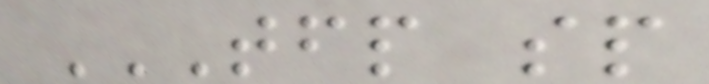TFP SP
